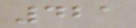421
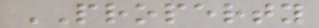PROPERTY
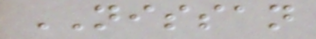NISSAN
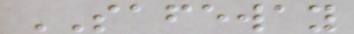SAFEWAY
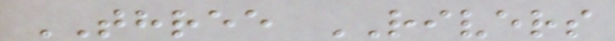THREE RIVERS
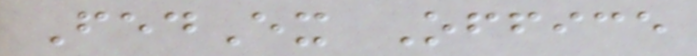FedEx Office
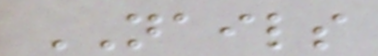NAILS
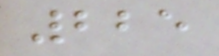225
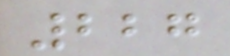227
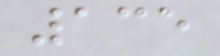135
